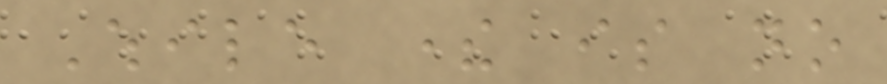While there is no
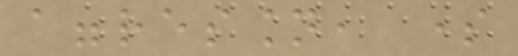aggression, some
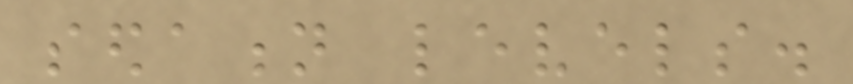sedation levels.
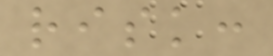risk:
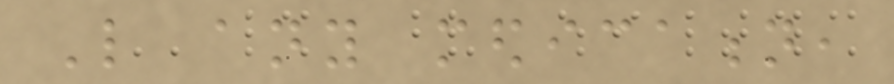Like any medication,
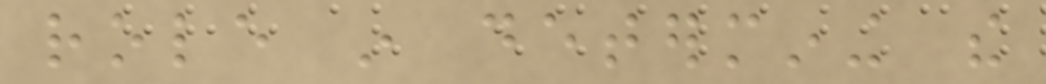role in determining the
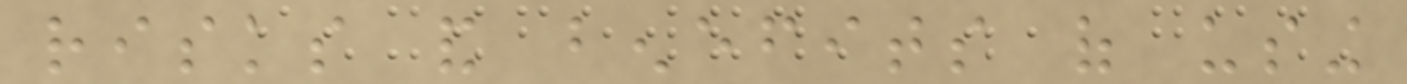risks and benefits of using
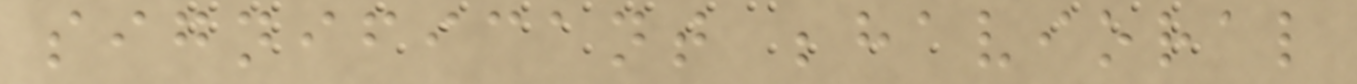significant behavioral
